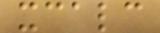xcalc
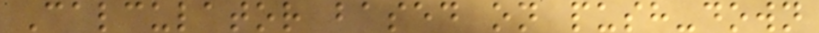Calculator based on push-down
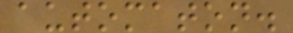automaton.
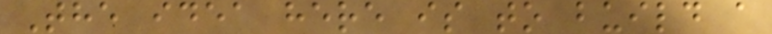The idea here is to build a
